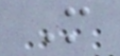M
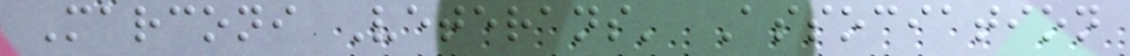Marconi Veterans' Association
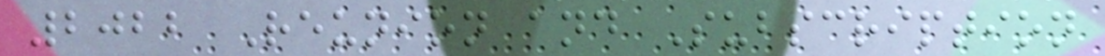2022 Reunion and Subscription
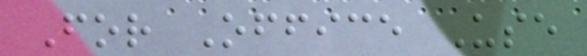For Office Use
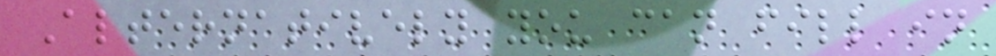Alternatively you can fill in
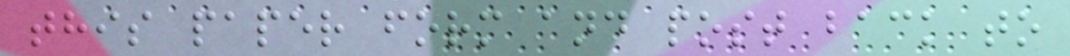this paper form and post back to
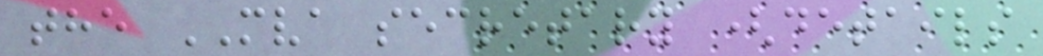the MVA secretary (details
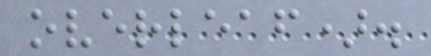overleaf).
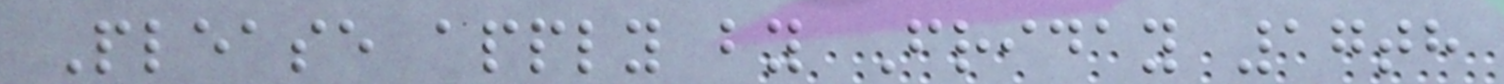Please apply by Friday 17th
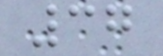37
